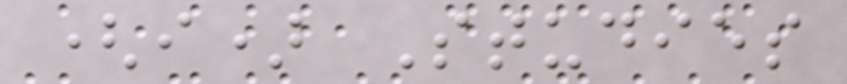(i) Studies
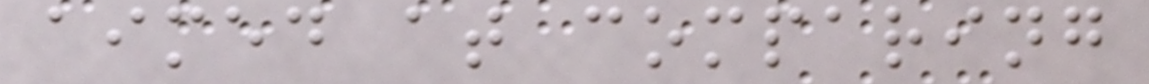aimed at comparing
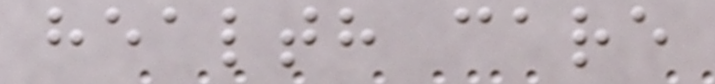health care
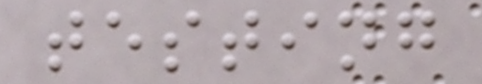testing
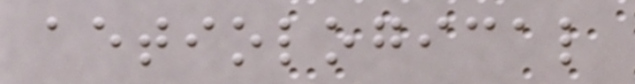aetiological
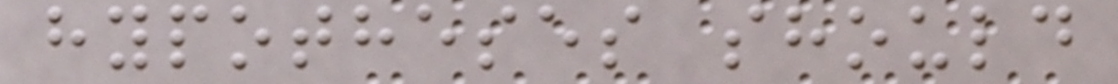hypotheses should
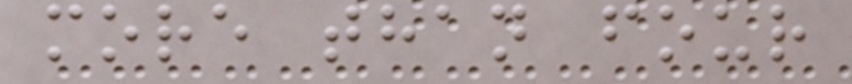more than four
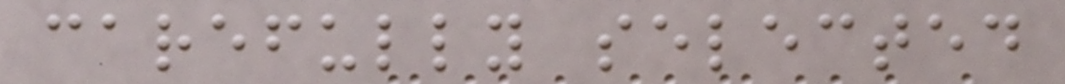carefully selected
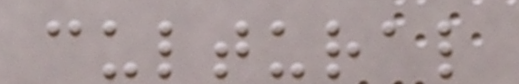cultural
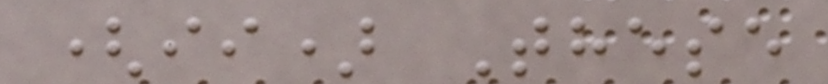(ii) These
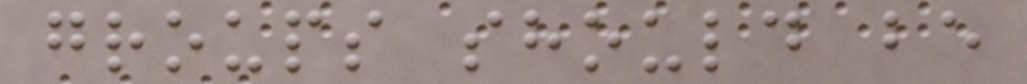groups should be
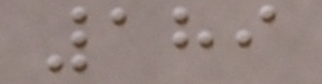189
